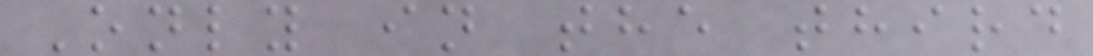Only in the third
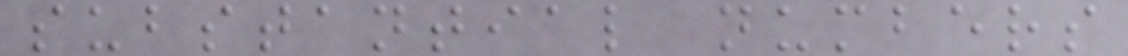substantial numbers
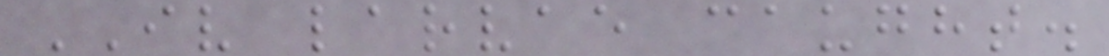IV larvae caught.
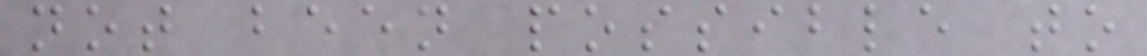not been possible to
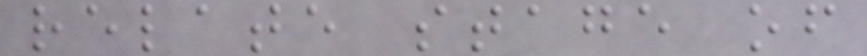relate stage of
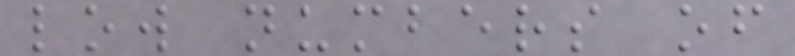low numbers of
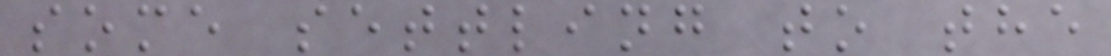some settling to the
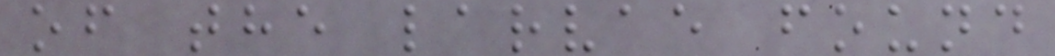of the larvae found
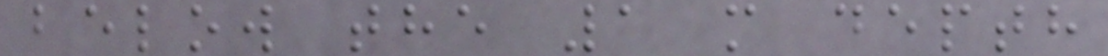below the 1 m depth
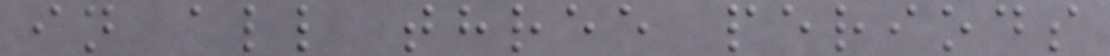in all three periods
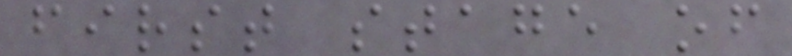first stage of
